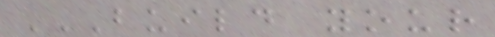BUILD YOUR
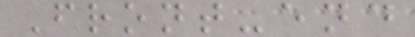Front-end
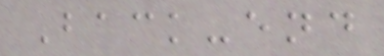Back-end
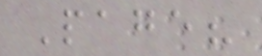Page?
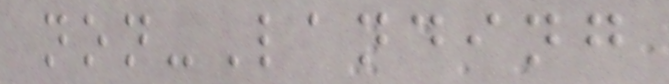non-Landing
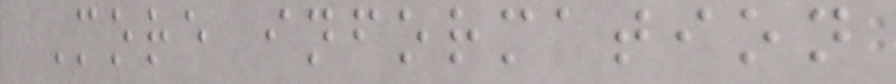More information
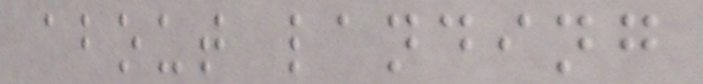about landing
